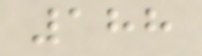188
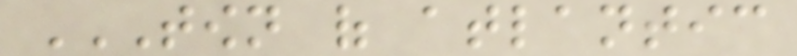TOWN OF ATLANTIC
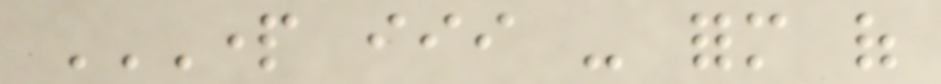PART III - FORM OF
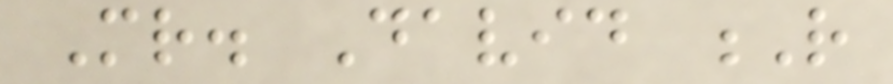Mr. David R
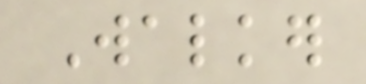Walker
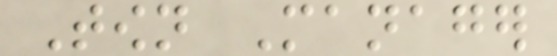Town Manager
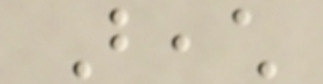Beach
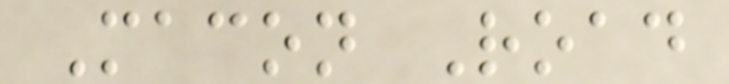Macon Road
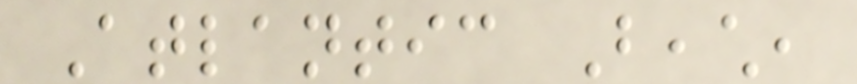Atlantic Beach,
